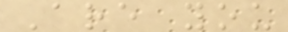Are you
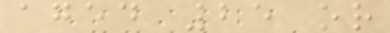aged 25 or
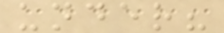under?
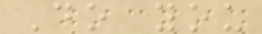Do you
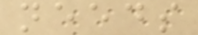needs
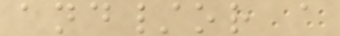and/or a
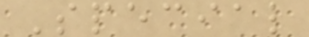Special
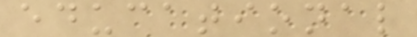educational
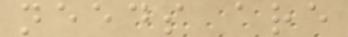needs are
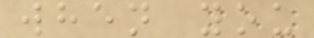when you
